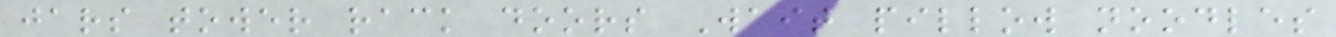jars tower rack doors Wait pillow noodles
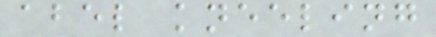abel kneeling
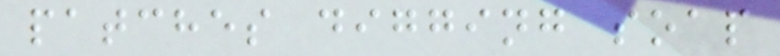patches digging soap
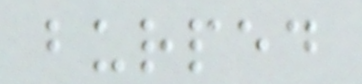burped
